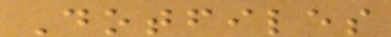Dotfiles
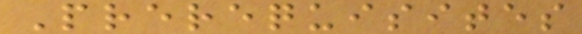Prerequisites
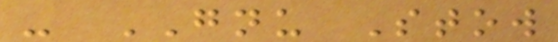- GNU Stow
